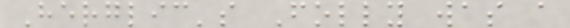Herglic's Folly was a
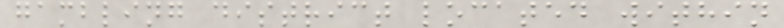gambling district located within
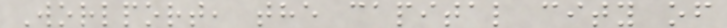Worlport, the capital city of
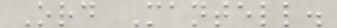Ord Mantell.
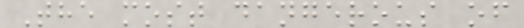The most dangerous of
